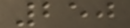250
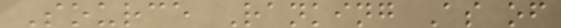Source Ranking As of
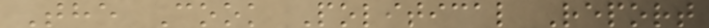The Cook Political Report
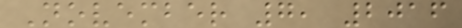November 7, 2016
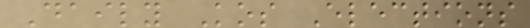Daily Kos Elections
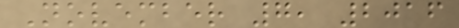November 7, 2016
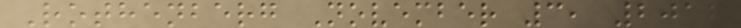Rothenberg November 3, 2016
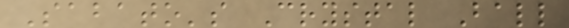Sabato's Crystal Ball
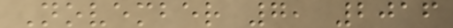November 7, 2016
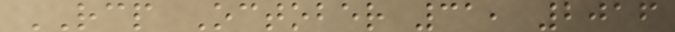RCP October 31, 2016
